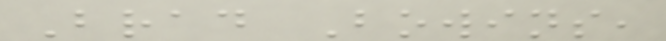Brad Bowins,
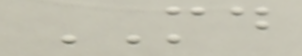MD
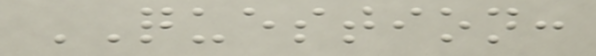QUESTION:
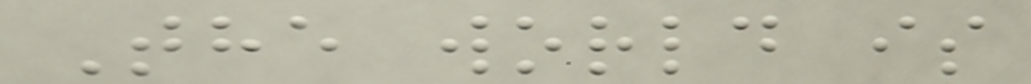The world is
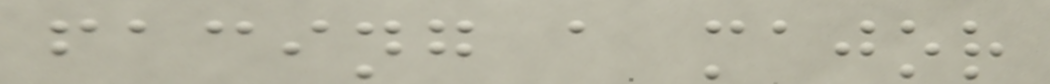facing a major
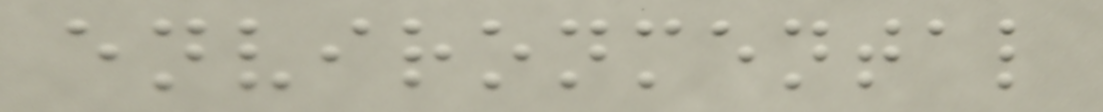environmental
